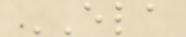ELA
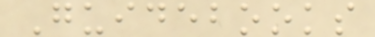Guidebooks
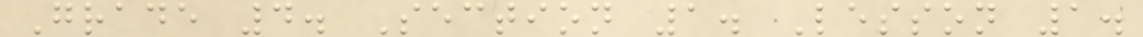Grade 4. Section 1. Lesson 1.
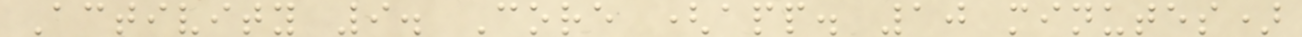Activity 9. Core (app. 10 minutes)
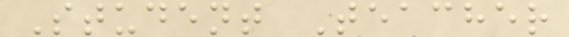Student Teacher
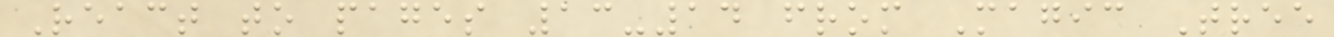React to pages 13-14 from Magic Tree
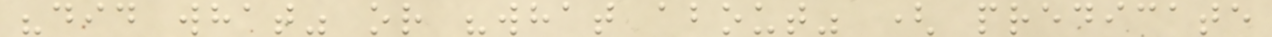"did what" or "what about" ( predicate
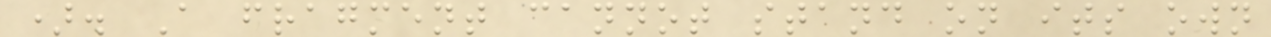). A fragment cannot stand on its own
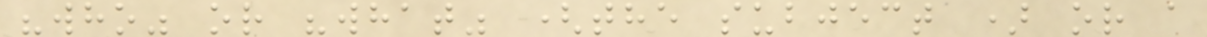"who" or "what" (the subject ) or a
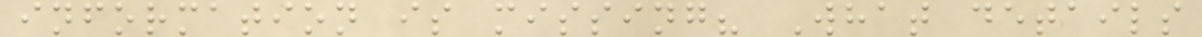information is missing? What details
